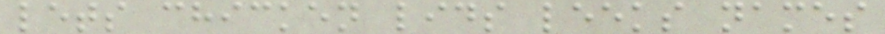lets chicken lids leeks names
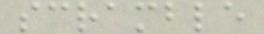scramble
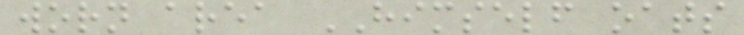worn area HIMSELF oats
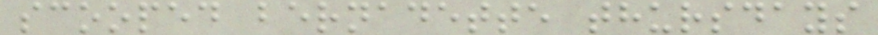scooped bernadette thursdays
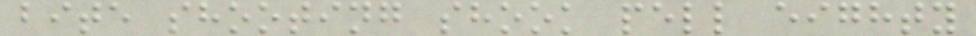bite shooting shook pell eighty
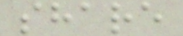share
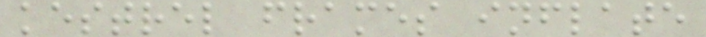kestrel frames inflate
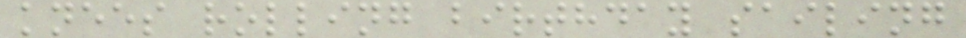knees rolling birthday sailing
